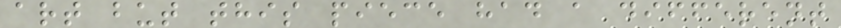art but this piece had a different
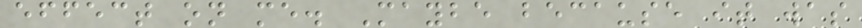effect on me. Maybe because it was
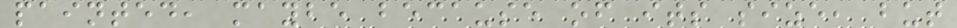painted, maybe because of its size, but
